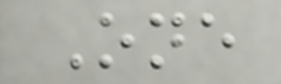One
